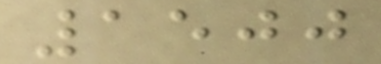1500
